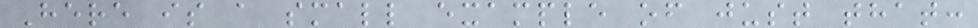Here is a small example of just that:
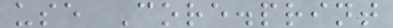use Core.print
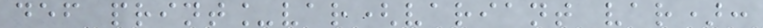def print_var(variant var):
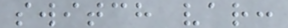switch var:
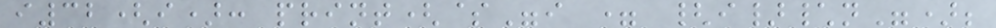i32(i): print($"i = {i}\n");
